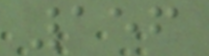156
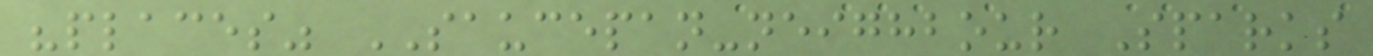"places" SAUCEPAN-neighbour Sparks
